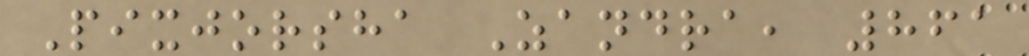Pixjorsha Zandra, 861
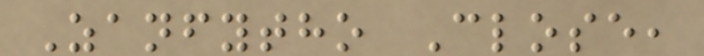Zanfytho Close,
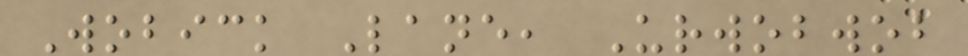Wobick Lane, Urwobwob
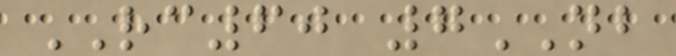RC60 7NB
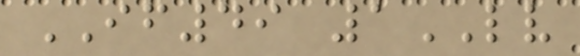IF49 1LV
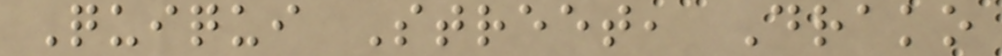Quiqui Street, Drako
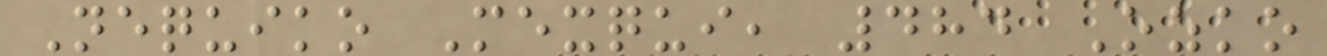Nequiko Mexqui, 484 Ozko
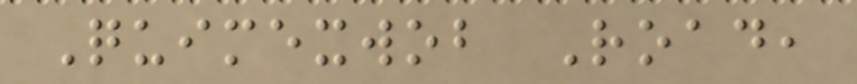Quimexwob Road,
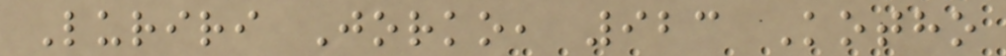Luriri Jorko, 923 Kotho
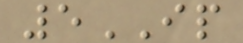5IP
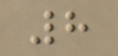8
